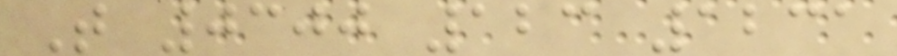T 0300 123 1231
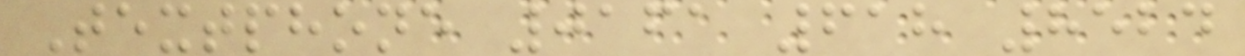Textphone 0161 618 8524
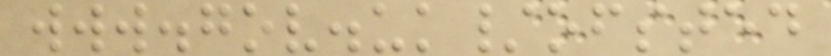www.gov.uk/ofsted
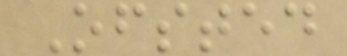Ofsted
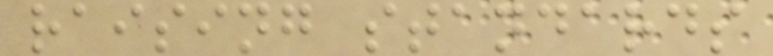raising standards
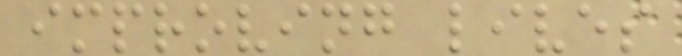improving lives
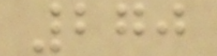270
